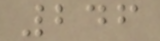246
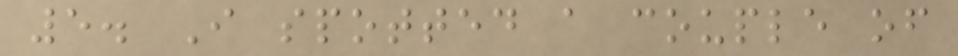5. I spotted a couple of
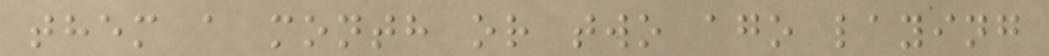them a month or two ago laying
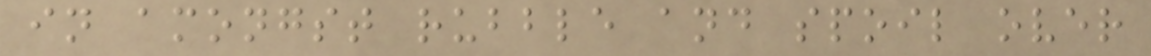in amongst rubble and spoil over
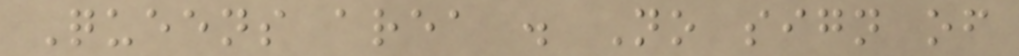Queens area . No sign of
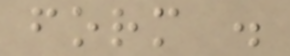form .
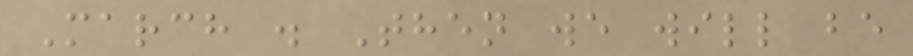March . Then we will be
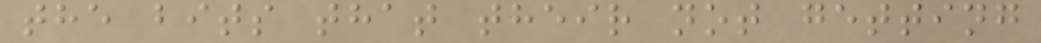the bits that their not getting
